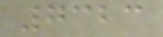7323
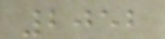2052
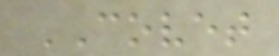COVET
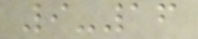9-16
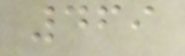469
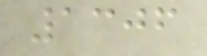1306
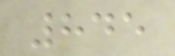845
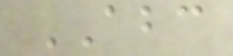ABC
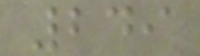249
